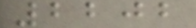2202
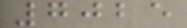7025
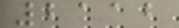2112
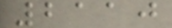2110
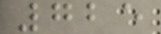725
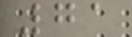71
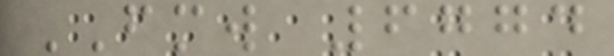FMW 6774
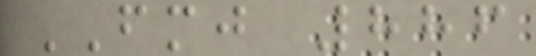FMJ 886
